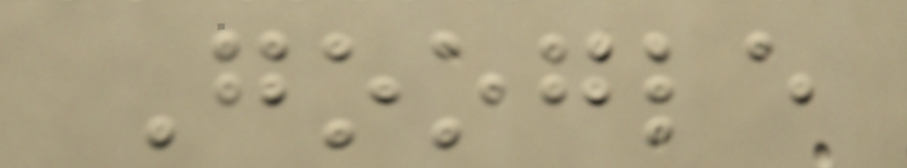Google
